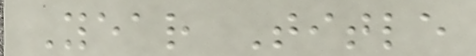Year Title
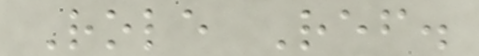Role Ref.
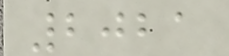2021
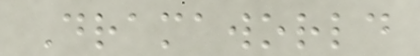Dramaworld
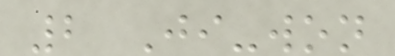2 Ji-won
